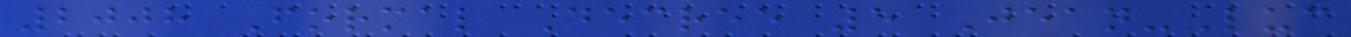2008 Formal Decree 5 Jean-Luc
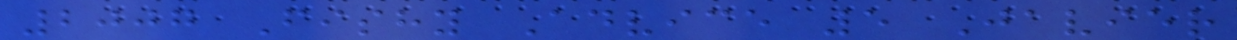2007 Fishy Advice 5 Javier
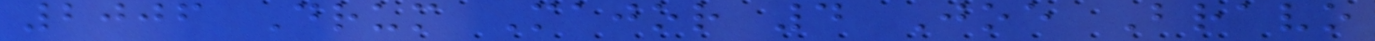2006 Drum Major 4 Joe Bravo
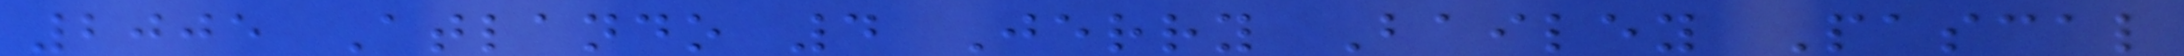2005 Atlando 4 Jerry Bailey Pascal
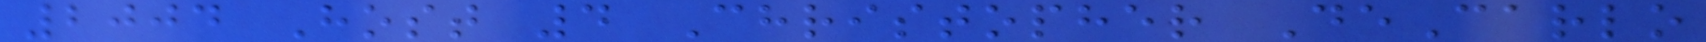2004 Host 4 Christopher DeCarlo
